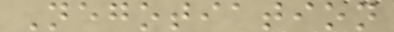Negotiation
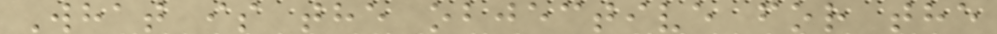What is the objective for the
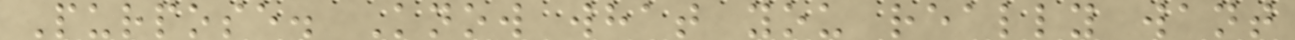Purpose. Know what you really want
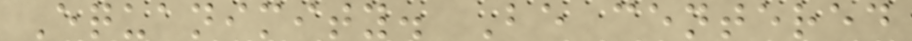Equanimity. Be centered
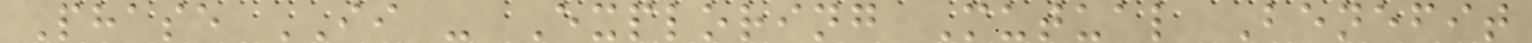Phase II - Exploring Mutual Benefit
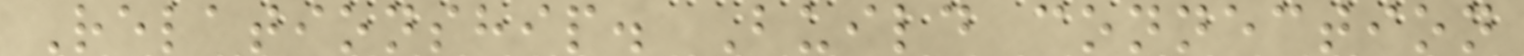Relationship. Build connection
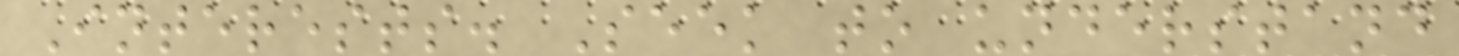Interests. Seek to understand
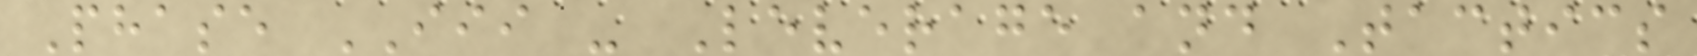Phase III - Leverage and Tactics
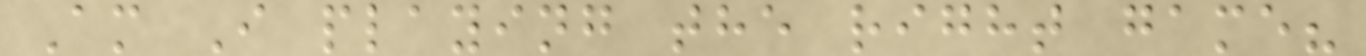Am I playing the right game?
